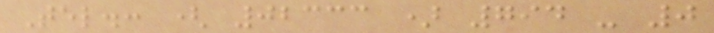Tel.: ( 02333 ) 794 - 0
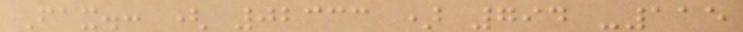Fax.: ( 02333 ) 794 -115
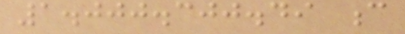1.000.300.49 c
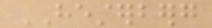HESTERBERG
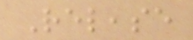Release
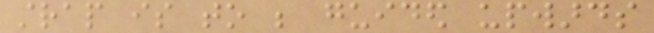strap is to be guided upwards
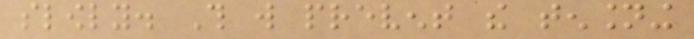slowly. This will prevent the tensioning
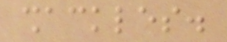shackles.
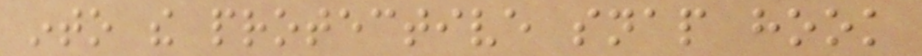into the protective snap hook
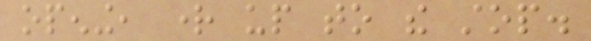opening, right up to the stop.
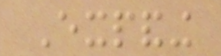Expanding
